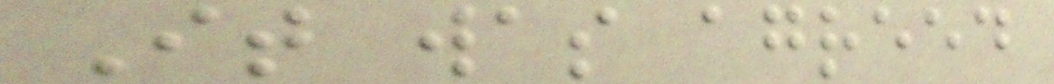It was agreed
